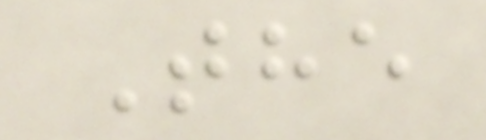The
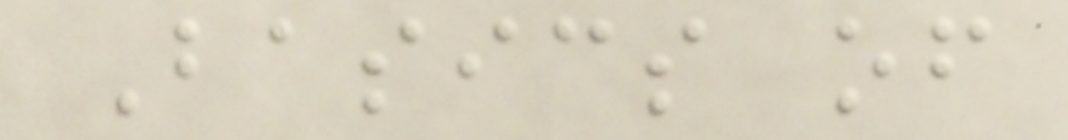Basics of
